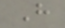H
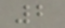2
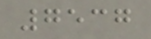7537
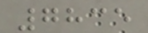7835
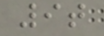9t
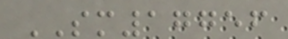SM17756
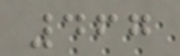467
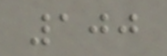100
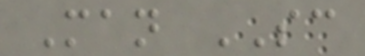Man SC
